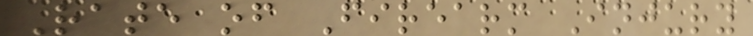Rate of Firearm Injury
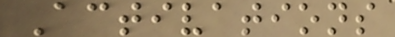Activations
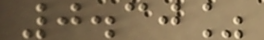0.30%
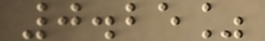0.25%
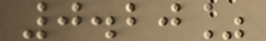0.20%
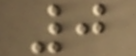0
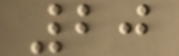20
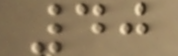40
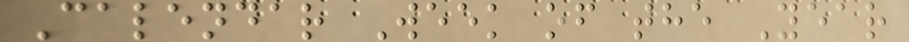Calendar Week of the Year
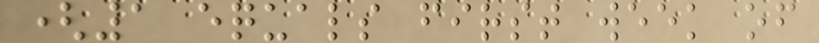(1 equals first week of
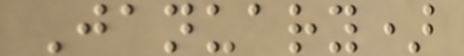January)
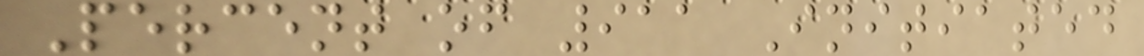Percent of 911 Initiated
